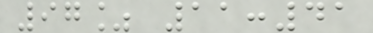97% 11:41
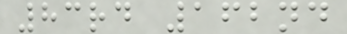83rd 162nd
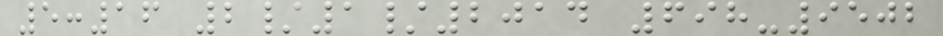5:16 2/1/2014 698-9502
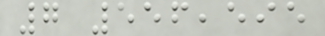7 556,595
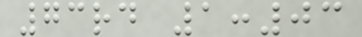73rd 1:03
